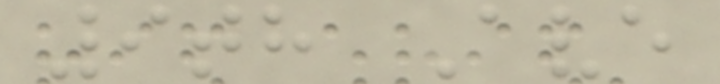9th Ave
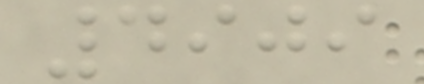4909
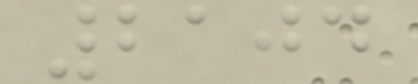2104
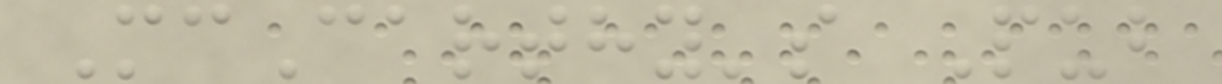McCarthy's Pub
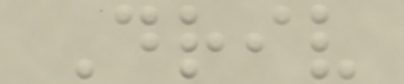Driv
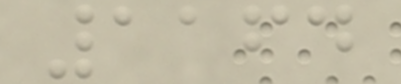1164
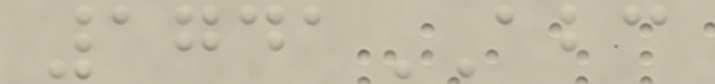1741ABC
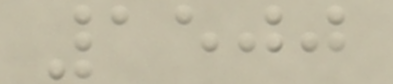1500
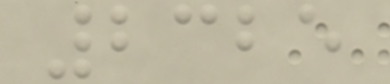2325
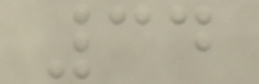34
